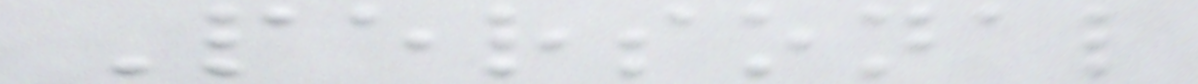Personal
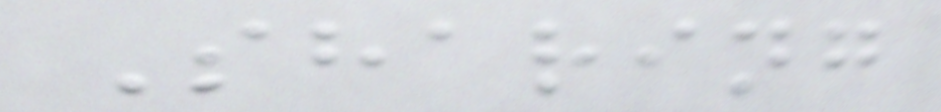Sharing
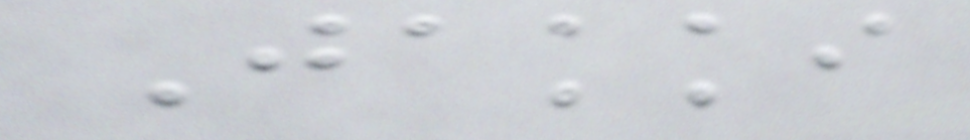Jakki
